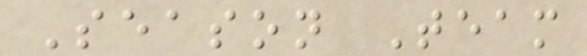Season Team
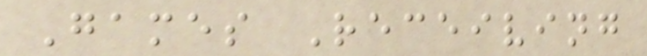Games Receiving
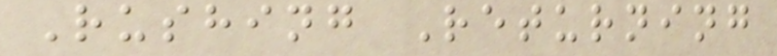Rushing Returning
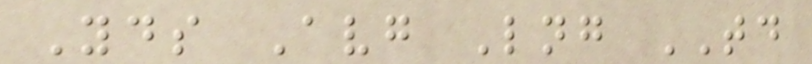Yds Avg Lng TD
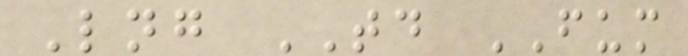Lng TD FUM
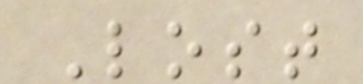Lost
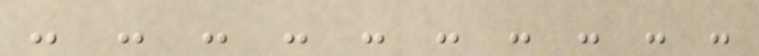- - - - - - - - - -
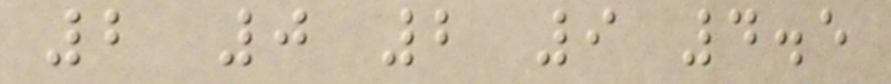2 0 2 9 4.5
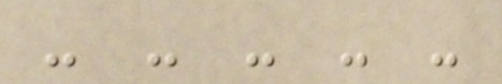- - - - -
